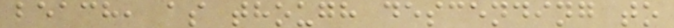beach, as though descending to
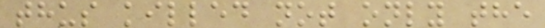thus killed not only the
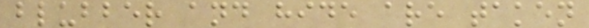blubber and hide are taken
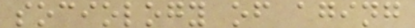sociology of aging
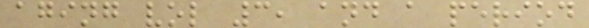aging vol 3, and a period
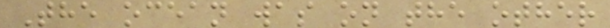The ocean was on the other
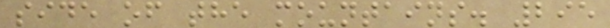side of the mountains. 295
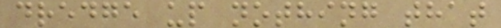dredge up nothing that
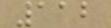112
